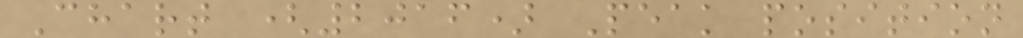Chart (2016) Peak position
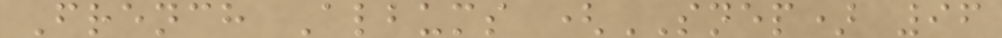French Albums (SNEP) 96
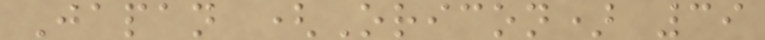Japan (Oricon) 39
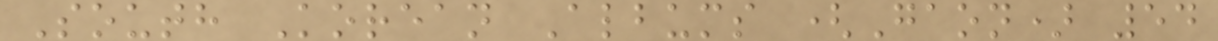South Korean Albums (Gaon) 54
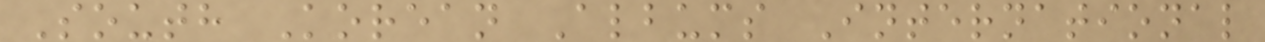South Korean Albums International
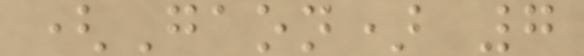(Gaon) 7
